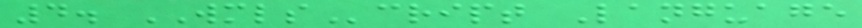4. WMLScript Language
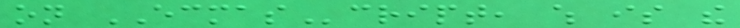on ECMAScript, which is the
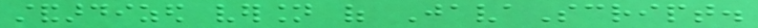standardized version of JavaScript.
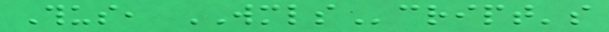Thus, WMLScript's
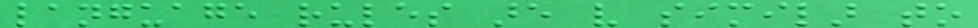language rules are very similar to
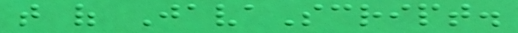that of JavaScript.
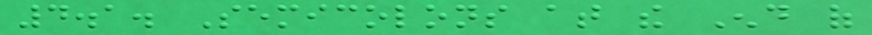4.1. Semicolons at the End of
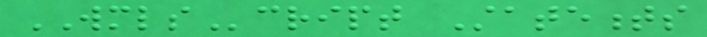WMLScript Statements
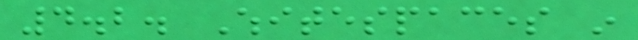4.2. Whitespaces in
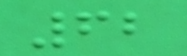62
